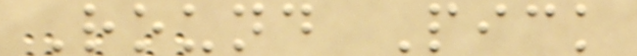Round Pick
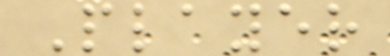Player
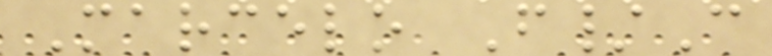Marcelo F/C
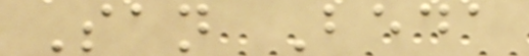San Beda
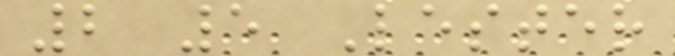2 5 Lester
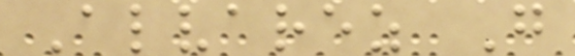Alvarez G
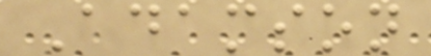Adamson
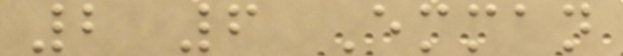2 6 Emman
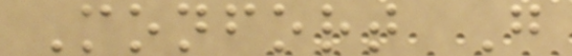Monfort G
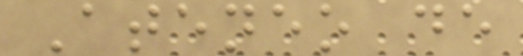Ateneo de
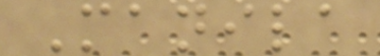Manila
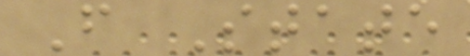F State
